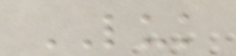LUK
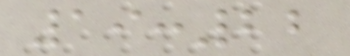19:22
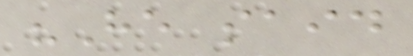"He said
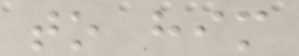to him
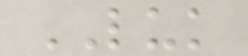LUK
